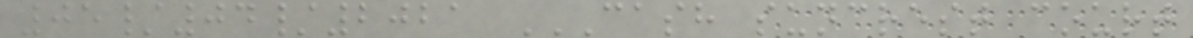05/04/2021 CASH SUNCREST COURT
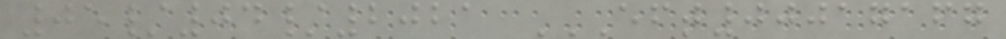05/04/2021 EFT00017167
